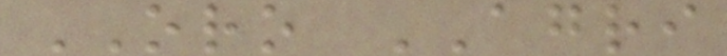ORO AGRI
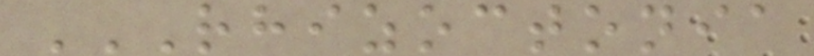RHIZOCTONIA
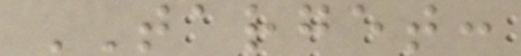TARGET:
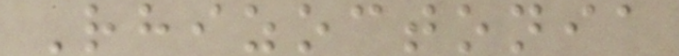Rhizoctonia
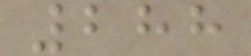288
